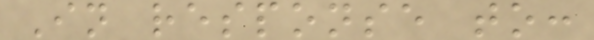In response to:
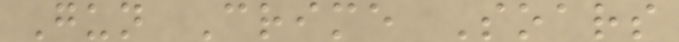Gun Crime Soars
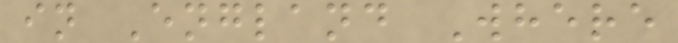in England Where
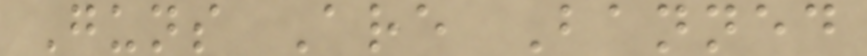Guns Are Banned
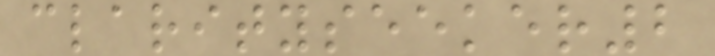clarityseeker2
